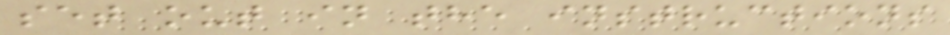set out in the instructions
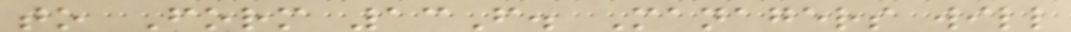to Form 13F. Managers will
